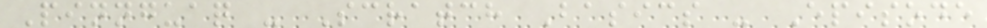Pinnguaq - Scratch Basics - Episode
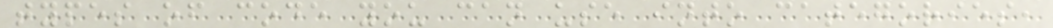types of code you can use into categories,
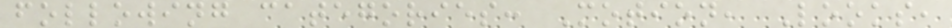following categories: Motion, Looks,
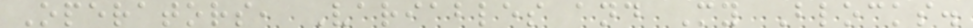Operators, Variables and My Blocks.
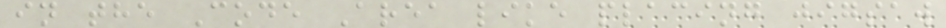in the Code Area like placing jigsaw
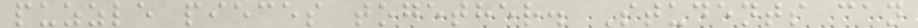puzzle pieces together. Students can
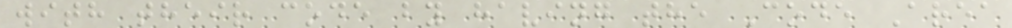with their code by having the Code Area
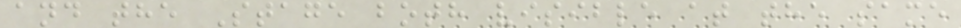and the Stage both visible at the same
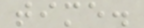time.
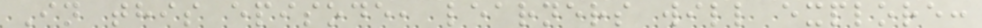In this episode, learners will explore:
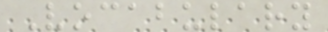Vocabulary
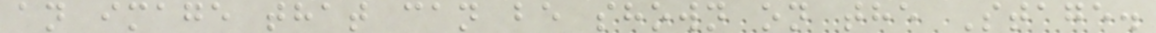an image that can be shown on the Stage.
